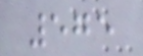575
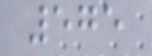575
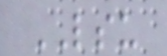LSU
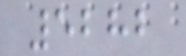5282
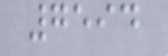7594
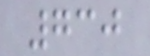730
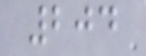204
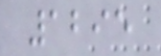1295
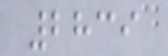2839
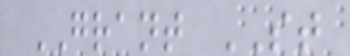GRANT ST
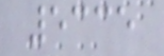5335
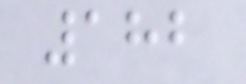182
